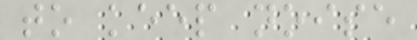to keep noise
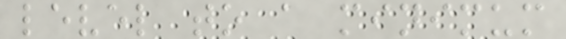level to a minimum
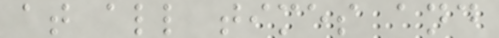at all times and
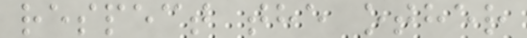respect the other
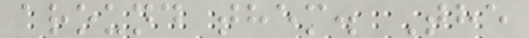around them. The
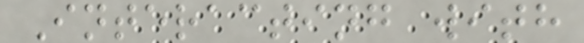Interacting with
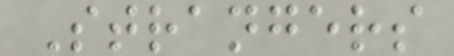Strangers
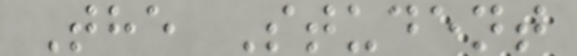The Student
